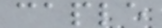caple
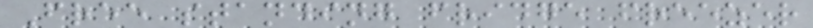Free standing fridge freezer
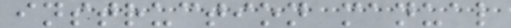instruction manual
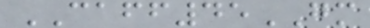CAFF45GM
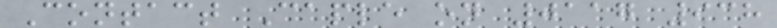Contact Caple on 0117 938
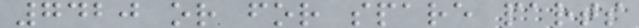7420 or for spare parts
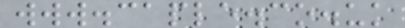www.caple.co.uk
